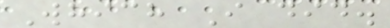Which I did.
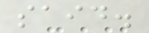said.
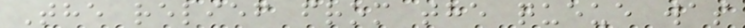The relief from the queue was
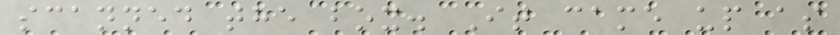scanned the box. It came up as
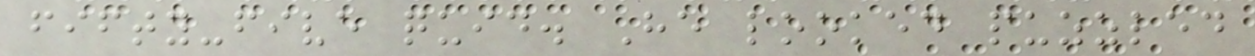fifty-five quid. He looked puzzled
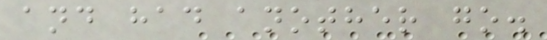and had another go.
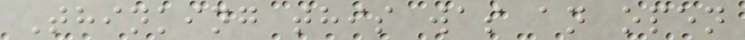Thinking this was an open
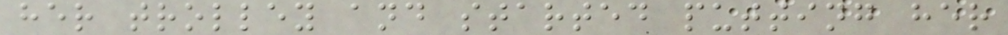her trolley and started putting her
